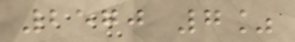2570 7%
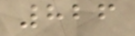826
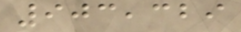903,329
